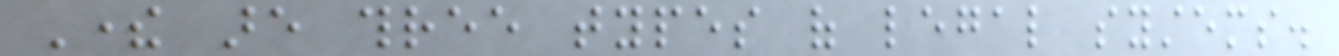There are three types of legal systems.
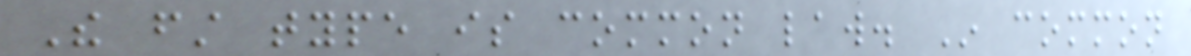The first type is common law. In common
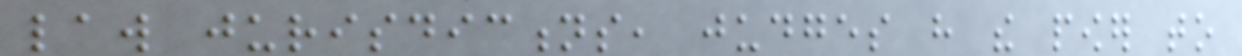law jurisdictions, judges have the power to
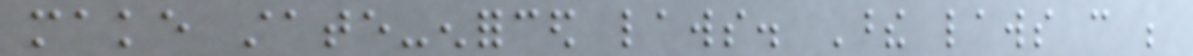make state-enforced laws. These laws can be
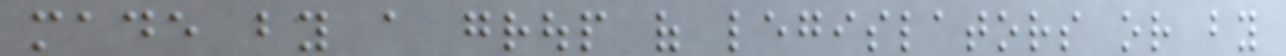made by a group of legislators or by
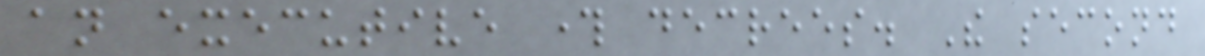an executive through decrees. The second
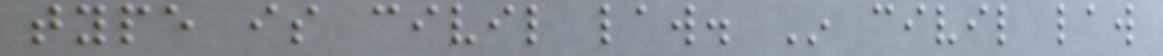type is civil law. In civil law
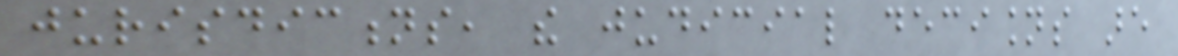jurisdictions, the judicial decisions are
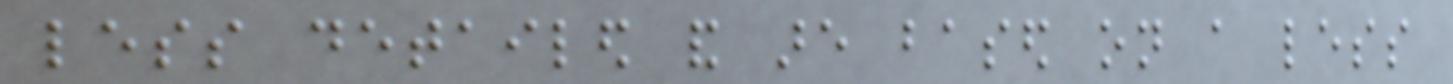less detailed and are based on a less
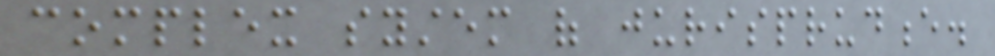complex system of jurisprudence.
